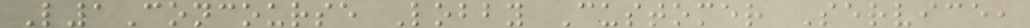L1Concourse Lobby Customer Service,
